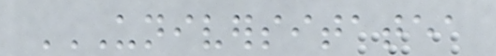UNIVERSITATEA
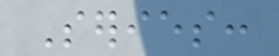Series:
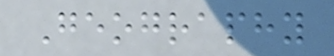Geography
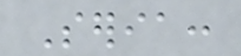Seria:
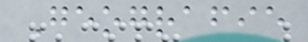Geografie
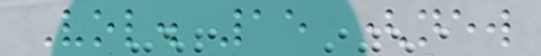Vol. 15 (new
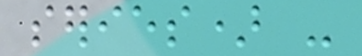series) -
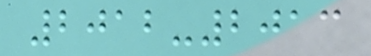2012-2013
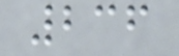236
